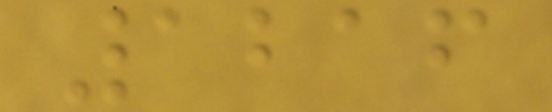1216
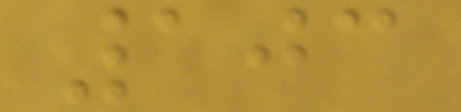103
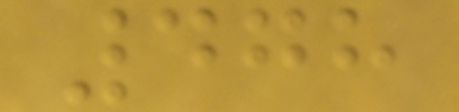478
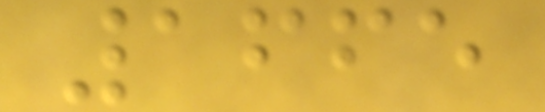1665
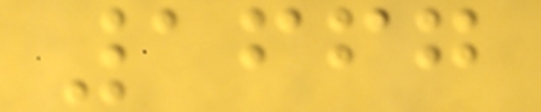1667
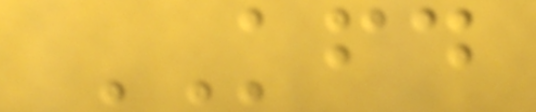KFD
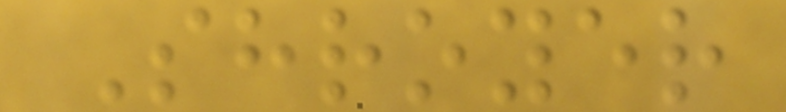Shroyer
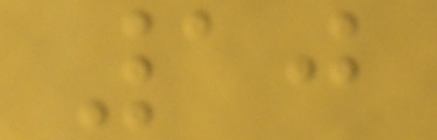10
